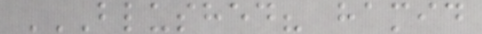BLUSHED? HAMID
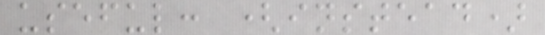useful: (instead)
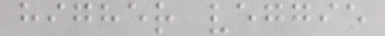higher veggie
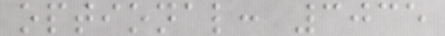optional: 3035
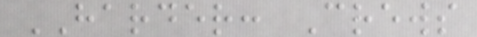HARDER: Crews
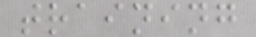training
